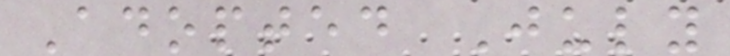Adopted July
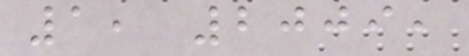1, 2009,
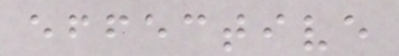effective
